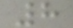8
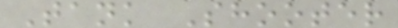Tank Shooter
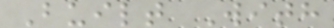Built With
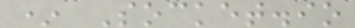* Socket.io
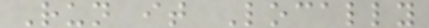Run it Locally
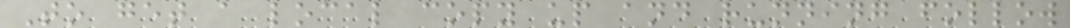To get a local copy up and running follow
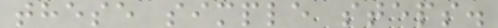these simple steps.
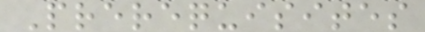Prerequisites
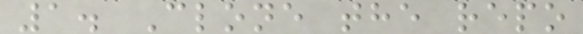1. Clone the repo
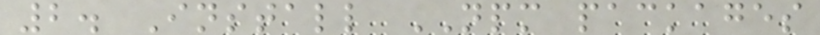2. Install NPM packages
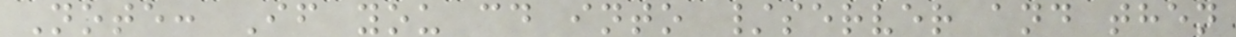Note: If you cd into /server and then
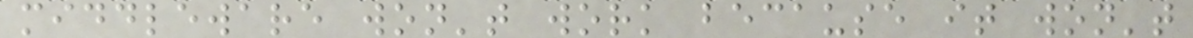middleware won't work because it won't
